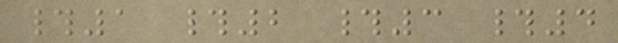#1 #2 #3 #4
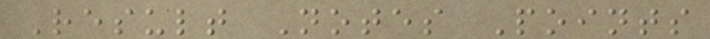Result Notes Points
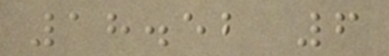18.52 6
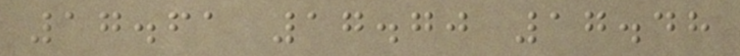17.61 17.70 17.48
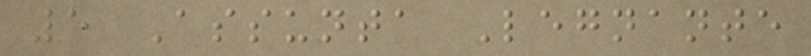5 Assunta Legnante
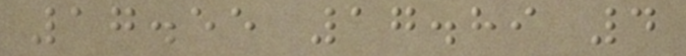17.55 17.89 4
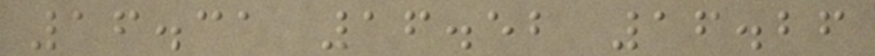16.31 16.52 16.26
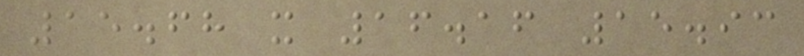15.68 x 16.16 15.93
